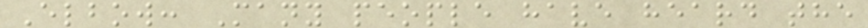Elbow: Many people have heard the
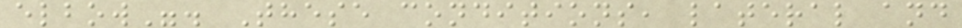elbow". These conditions, lateral and
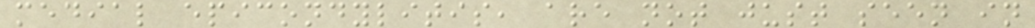medial epicondylitis, are not just seen in
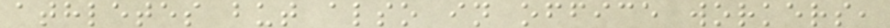athletes but also in office workers,
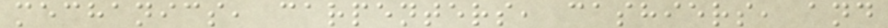mechanics, carpenters, cashiers, and
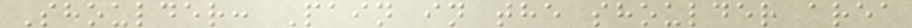Shoulder: Pain in the shoulder area
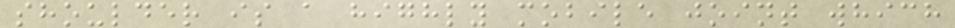shoulder is a highly mobile joint which
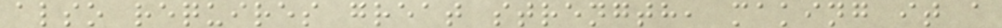also requires great strength, making it a
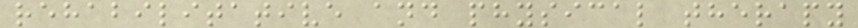rehabilitative and physical therapy
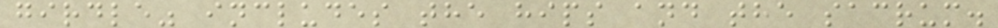girdle" includes the hips and the sacrum.
